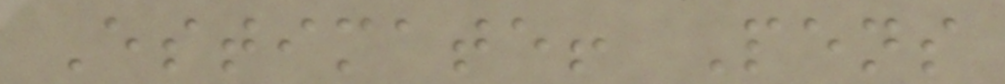Estimate! Pens
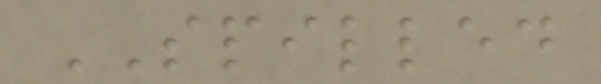SPILLED
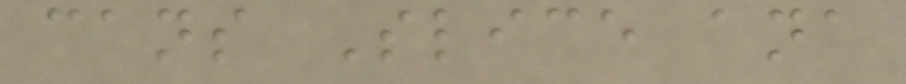cans Slice ana
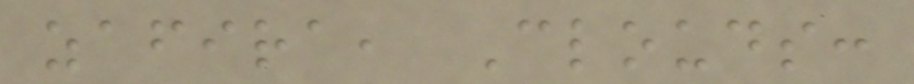zafira, Clouds:
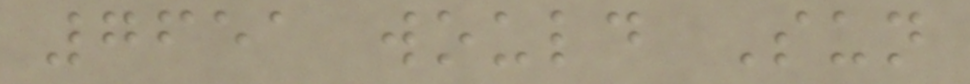7651 would Sun
